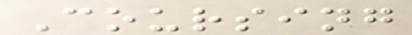Coursing
